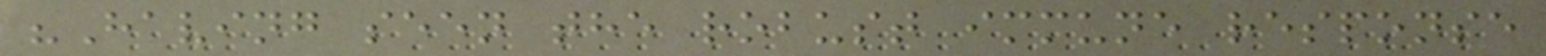"Having seen the robust immune response
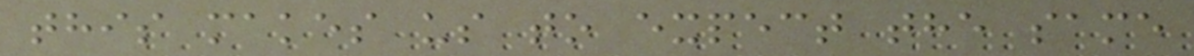this makes us to expect the same
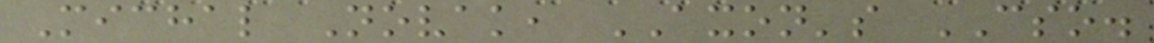Michal Novak, AXON's CSO.
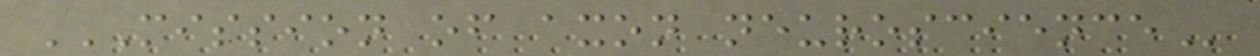MISSION OF AXON NEUROSCIENCE
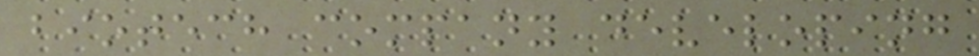biotech company developing
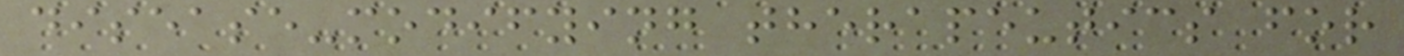disease-modifying therapeutics for
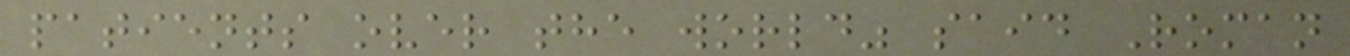patients over the world" said Roman
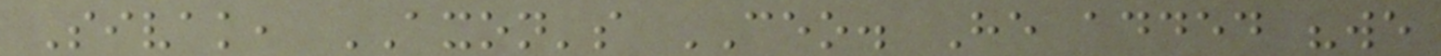Sivak, AXON's CEO. He added "we
